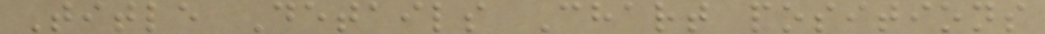Title Details Chart positions
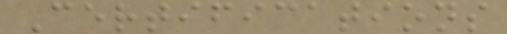Certifications
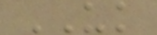UK
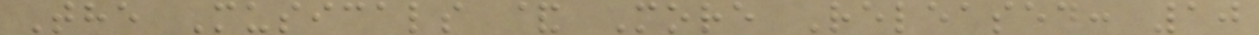The Musicals & More Released: 10
